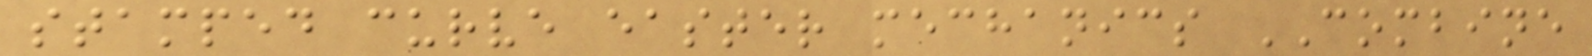stamped curve easter mechanics COMBINE
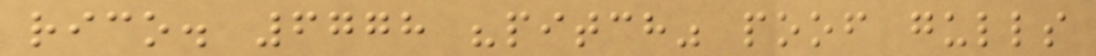rico. 6778 "pitch" poof gulls
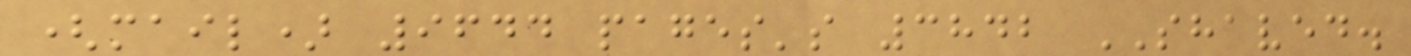(mail) 9644 pages's 3842 SHAVED.
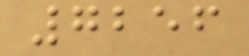7256
